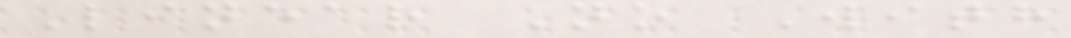Linear No With
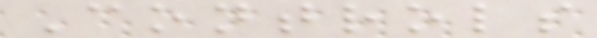Controls
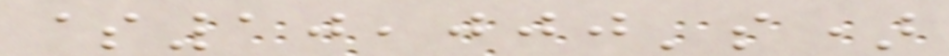$10,000's)
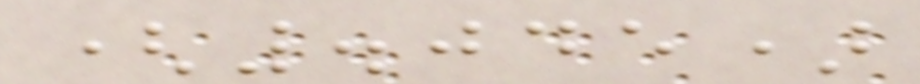(.045)
